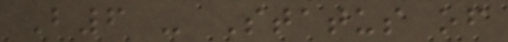B6 - Status of
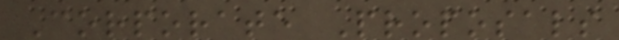Corporate Proposals
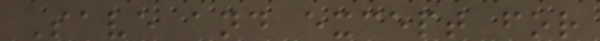Save and except for
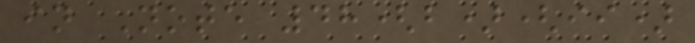in Note 48(b)(ii)
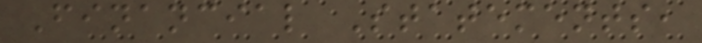Financial Statements,
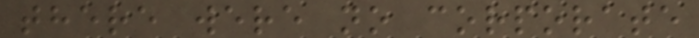there were no corporate
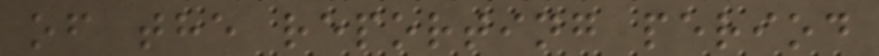of the reporting period
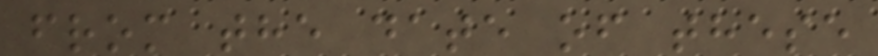from the date of these
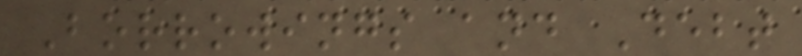Borrowings and Debt
